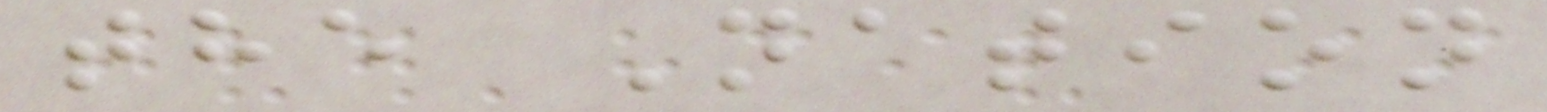the Nation
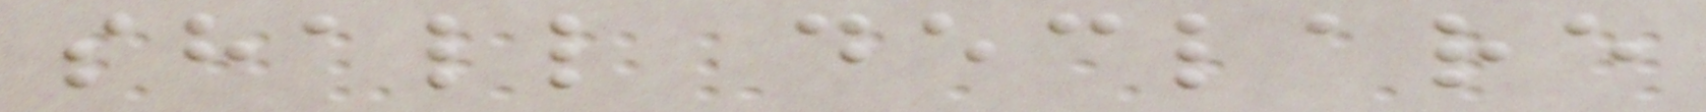shall declare
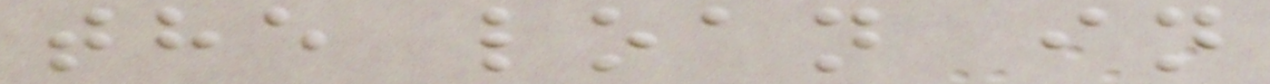the loan in
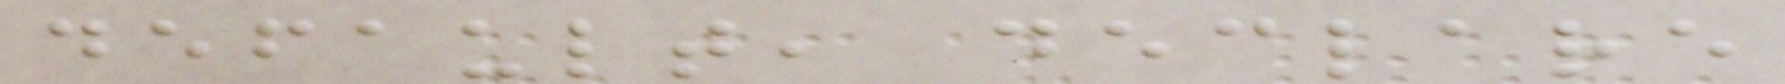default, declare
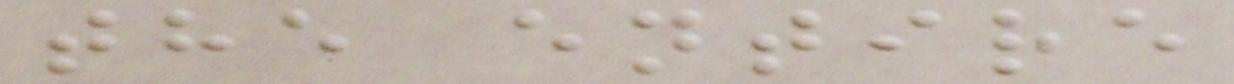the entire
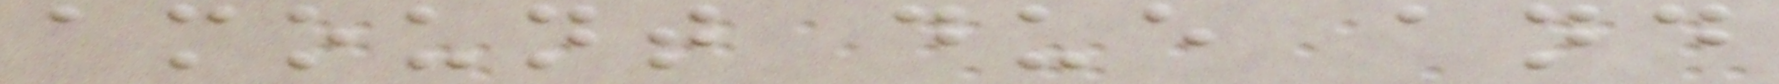amount due and
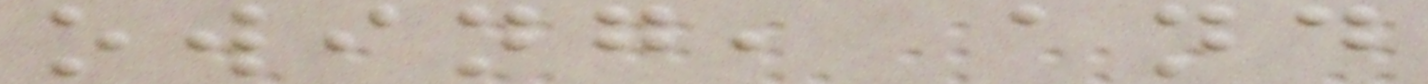owing, and
